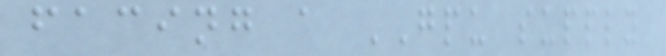facing a GPU supply
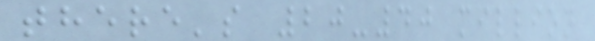there's 20-40 million
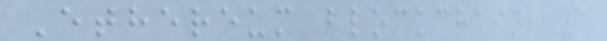Ethereum blockchain, 3
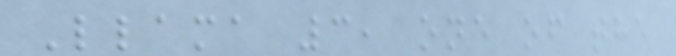Llama 3, one of the
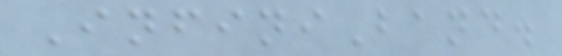InfiniBand.
